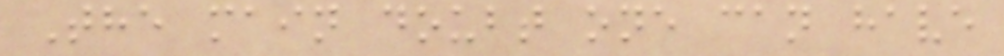The main doubt one can have
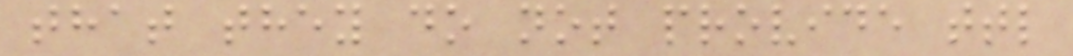that they do not provide ttl
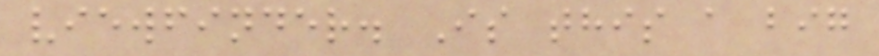viewfinder. Is this a big
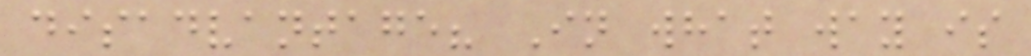disadvantage? In what way is
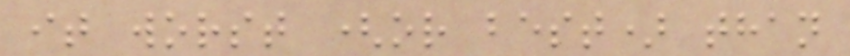it worst (or best) than
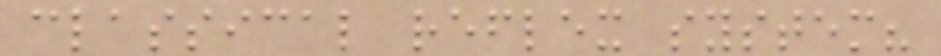classical reflex system?
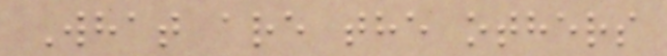What are the others
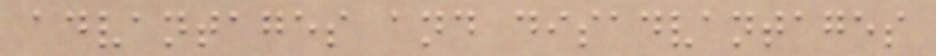advantages and disadvantages
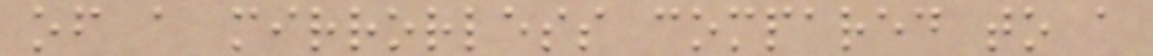of a mirrorless compared to a
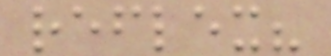reflex?
